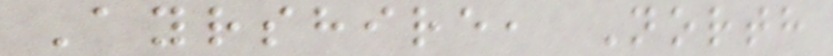Ayrshire, North
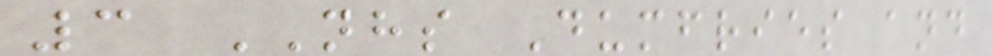3 NHS Dumfries and
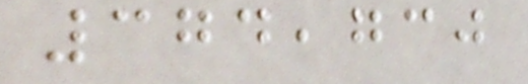374,730
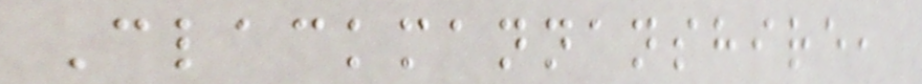Clackmannanshire,
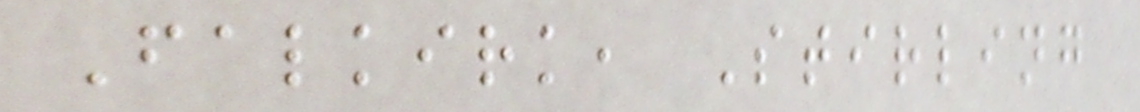Falkirk, Stirling
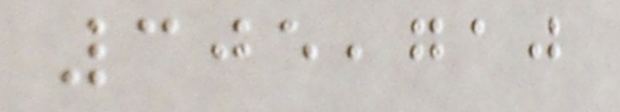305,710
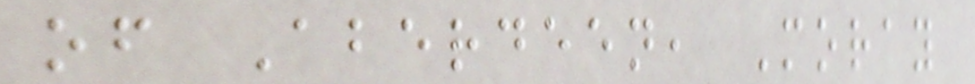of Aberdeen, Moray
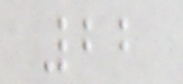22
